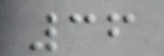36
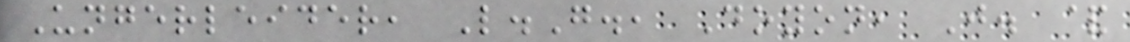Ungerleider, L.G., Doyon, J. &
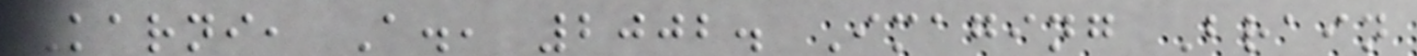Karni, A., 2002. Imaging Brain
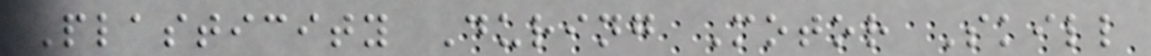Plasticity During Motor Skill
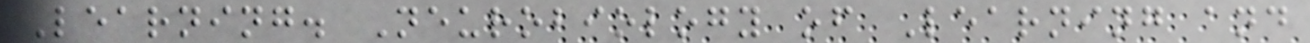Learning. Neurobiology of Learning and
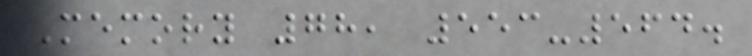Memory 78, 553-564.
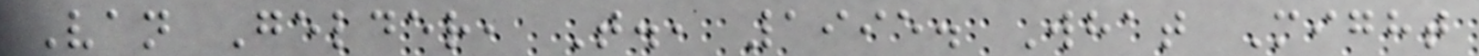Van Gelder, T., 1995. What Might
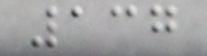137
